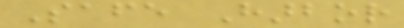Safe Harbor
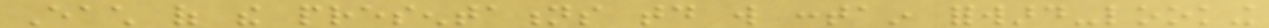Each of the presentations today will contain forward-looking
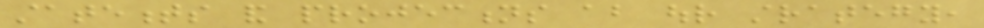statements and projections about our strategy,
